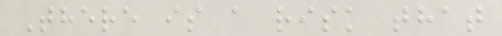There is a risk that
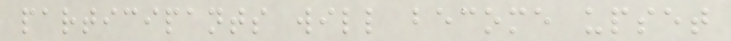participants will become upset
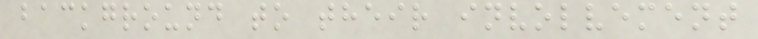background to their involvement
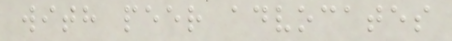with peer advocates
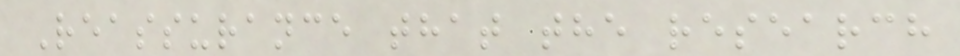Reassurance that the research
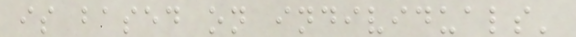is based on individuals'
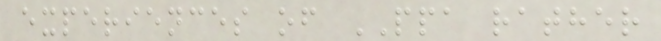experiences of PPA rather
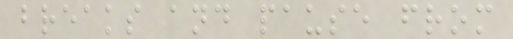breaks and pause from
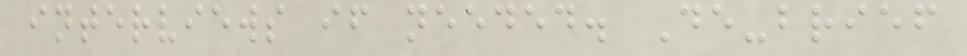interviews if needed. De-brief
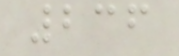236
